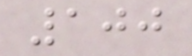100
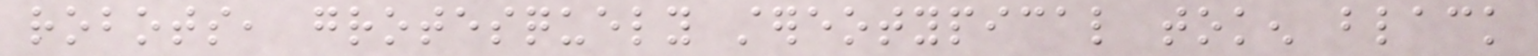robots, grotesquely stereotypical token black
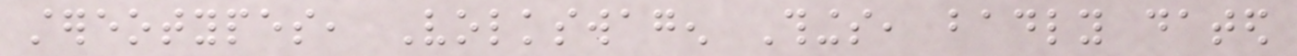stereotypes, Volkswagen Things, badly dated
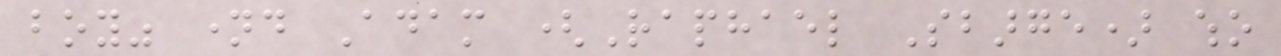boy" named Adam (Raphael Sbarge) who
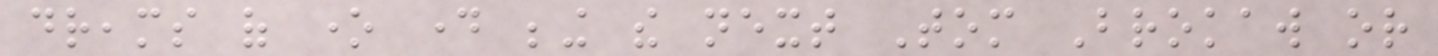dreams of one day being the next Tom Brokaw or
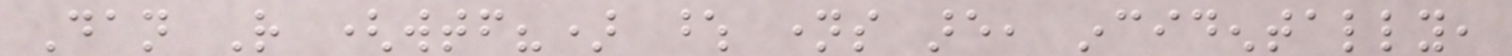Dan Rather (wtf?) whose names are, incidentally,
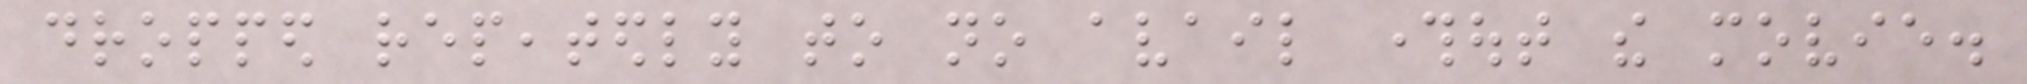dropped repeatedly to no avail throughout the movie.
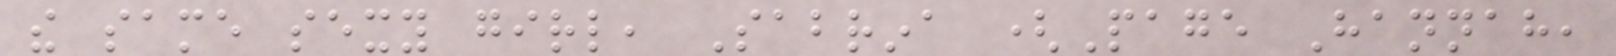the same sexy girl, Sabrina (Page Hannah,
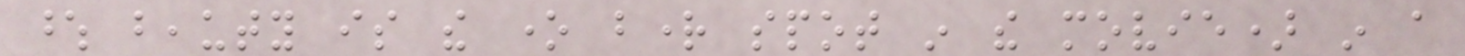whose beauty is the one bright spot in the movie) in a
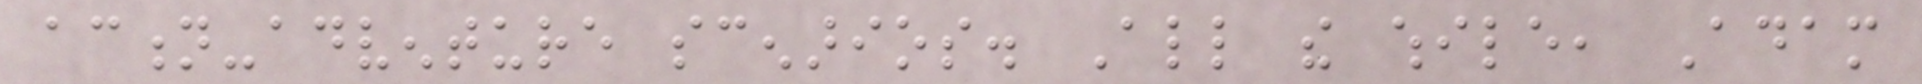action-adventure scenarios. All the while, Adam
